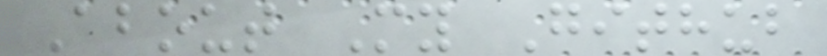About My Github
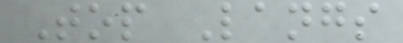Top Langs
